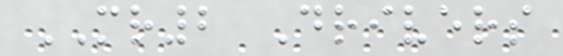MR2 Drivers
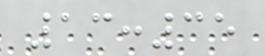13:35
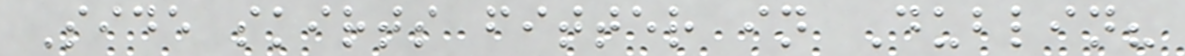Side skirts fitter in Dublin?
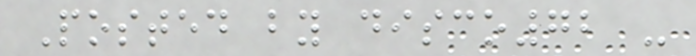Posted by disco72 -
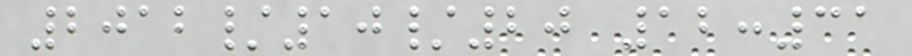2012/10/20 12:31
